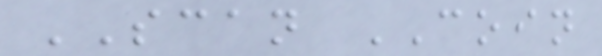SCAN COIN
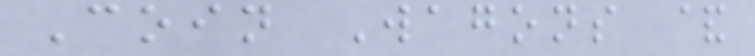Coin Wagons &
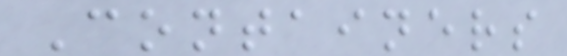Containers
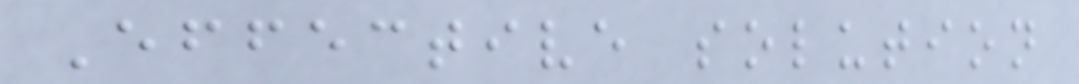Effective solution
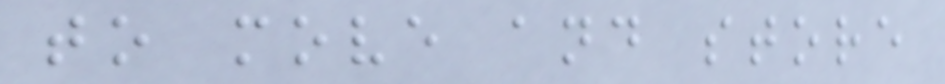to move and store
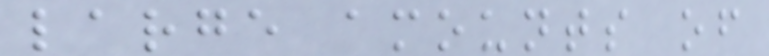large amounts of
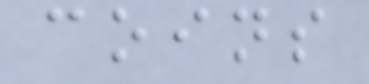coins
